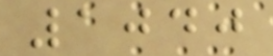1040
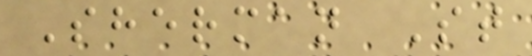Sherman St
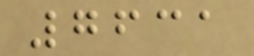7631
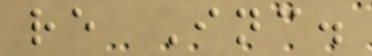re Inc.
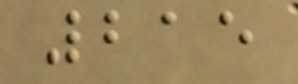215
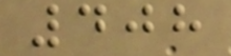408
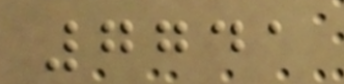7741
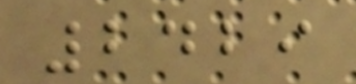2429
